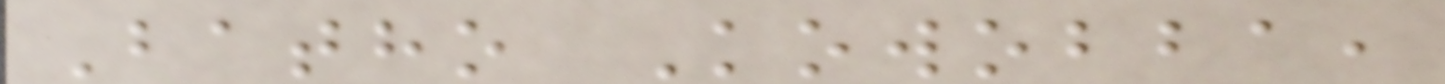Batho Kowobba,
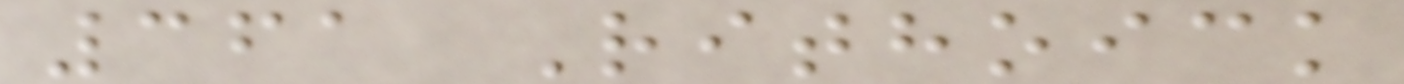361 Rithoick
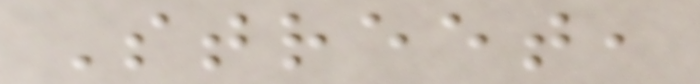Street,
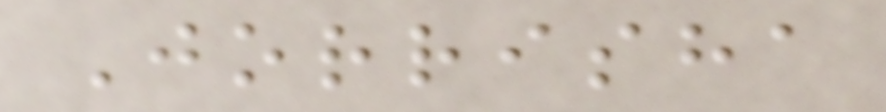Jorrisha
